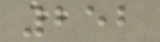252
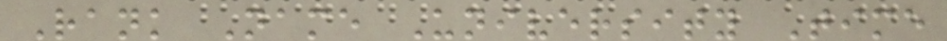Rank Name University Time
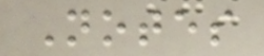Notes
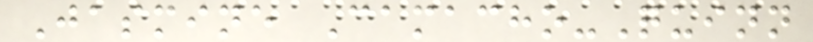Jasmine Camacho-Quinn
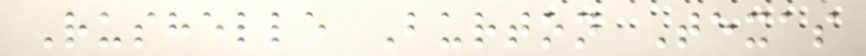Rushelle Burton Texas
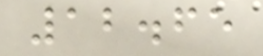12.65
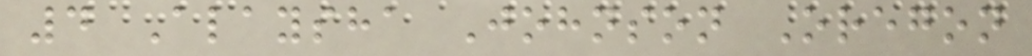4 Alaysha Johnson Oregon
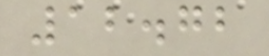12.72
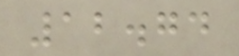12.74
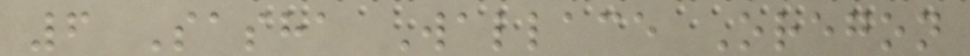6 Sasha Wallace Oregon
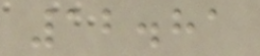12.81
